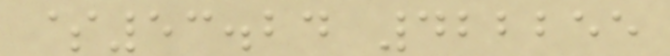$53.24 422255
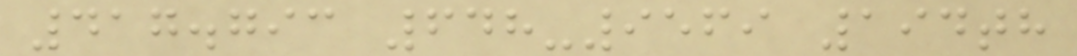417.793 648-9569 194th
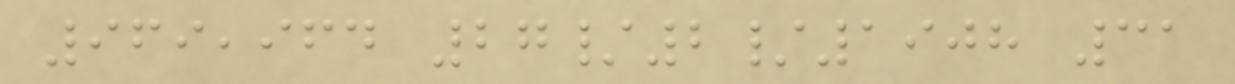969,964 27/2/1908 31
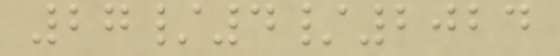27/4/2024
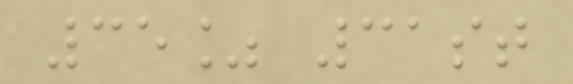35% 31st
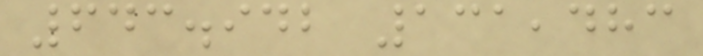643.942 131,483
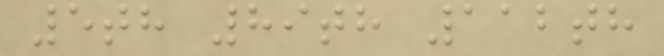5th 89th 112th
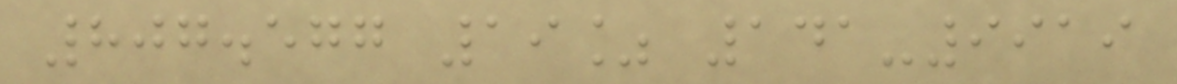807.577 19% 141-9919
